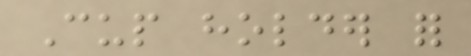Cup holder for
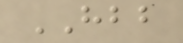HBB
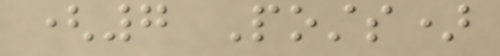(7 Posts)
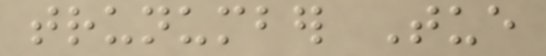trunumber Tue
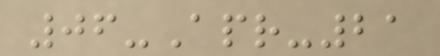06-Apr-21
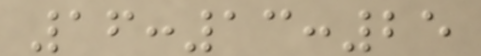16:13:25
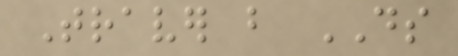Traver but DS
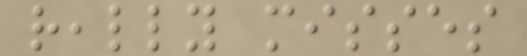really misses
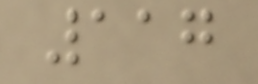117
